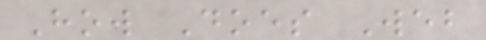How Does Web
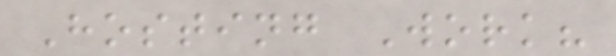Hosting Work?
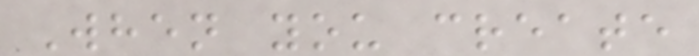When you create
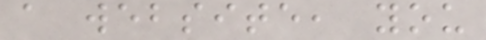a website, you
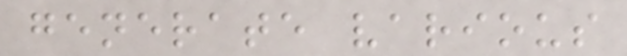generate various
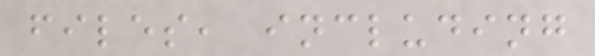files, including
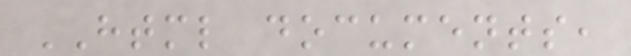HTML documents,
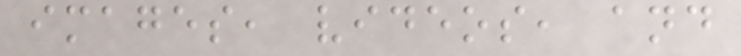images, videos, and
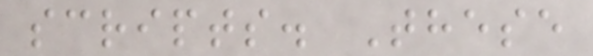scripts. These
